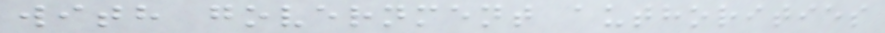with government authorities
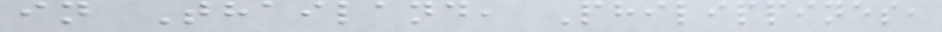in Thailand, Philippines,
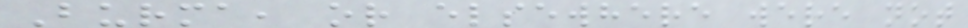Burma, or elsewhere were not
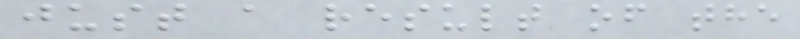just a result of the
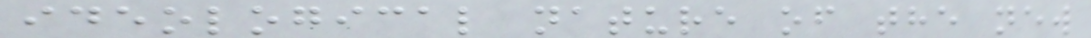ideological nature of the new
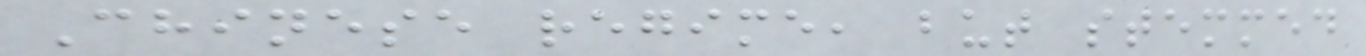Chinese regime, but stemmed
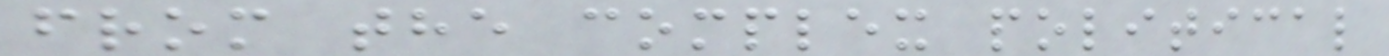from the complex political
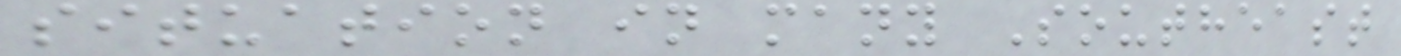situation in many Southeast
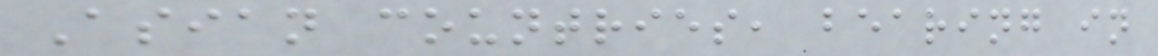Asian countries, bearing in
